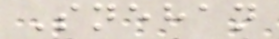Snehan
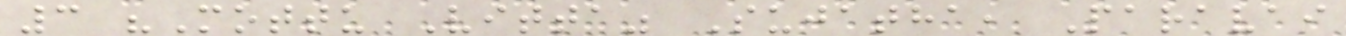3 "Mottu Vitta" Sujatha, Paravai
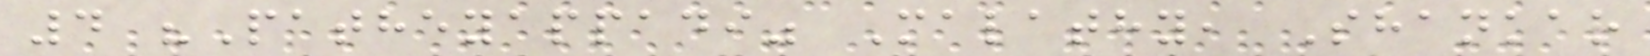4 "Patheyappadi" Malathy, Shankar
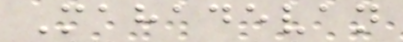Mahadevan
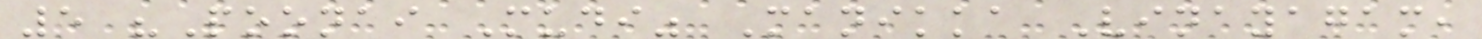5 "Poonai Mudi" Manikka Vinayagam,
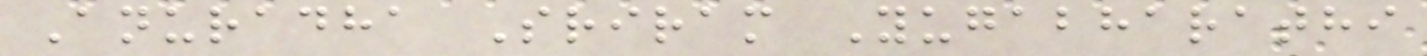Anuradha Sriram Yugabharathi
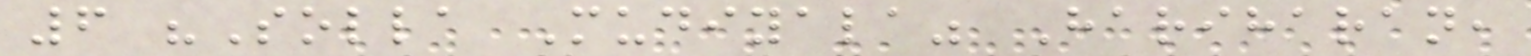6 "Solla Mudiyala" Hariharan,
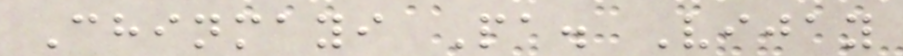Chinmayi Pa. Vijay
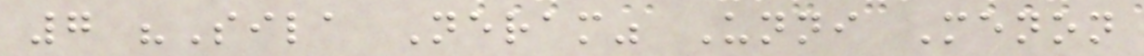7 "Sila Neram" Unni Menon
